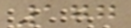177
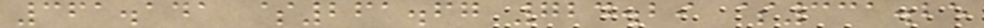361.141 $261.67 724.29 $331.25
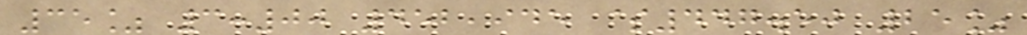35% 3:00 452,945 $447.50 25%
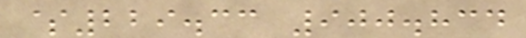$229.33 900.834
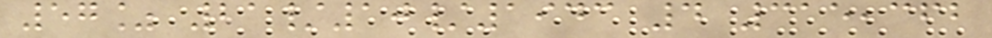57% 21/10/1943 4 315,362
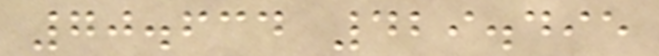70.634 429.495
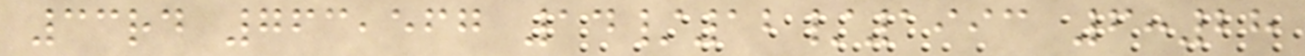33rd 763,567 14/12/1993 6:28
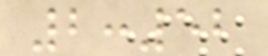2:52
